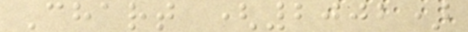Chart (2002)
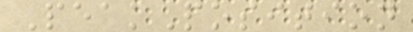PeakPosition
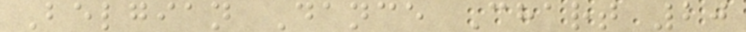Belgian Dance Chart 20
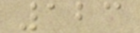123
